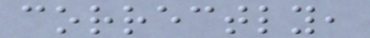correctly,
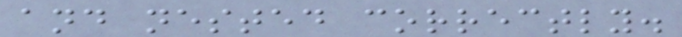and nested correctly.
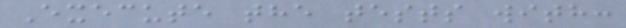Execute the tests with:
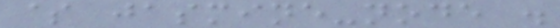$ jasmine-node .
